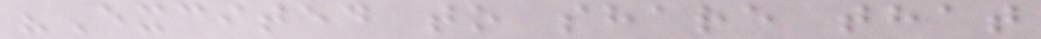"Excited to share that
